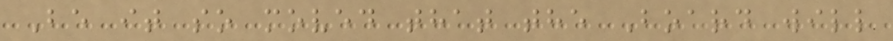Be it so moved that the Board will
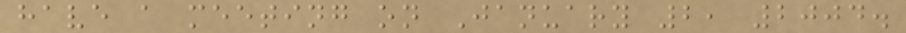have a meeting on January 2, 2004.
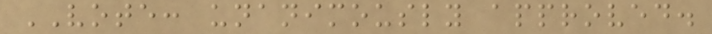VOTE: unanimously approved.
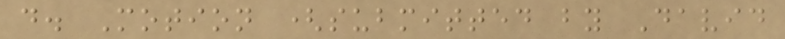d. Motion (submitted by David
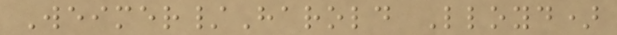Weimer/Harold Lloyd)
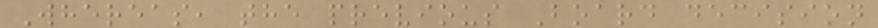Whereas, the previous Board decision
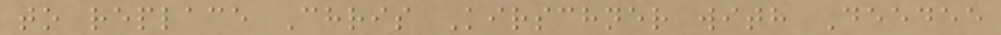to replace Chris Kirschner with Deedee
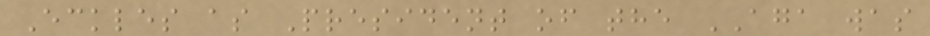Eckles as President of the AGA was
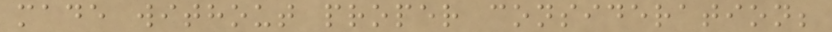made without proper consideration;
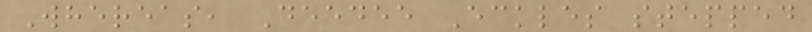Whereas, Deedee Eckles stepped
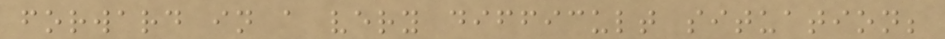forward in a very difficult situation;
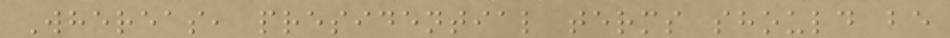Whereas, presidential terms should be
